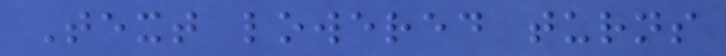Text lowered turns
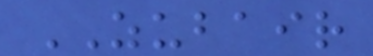ZUBAIR
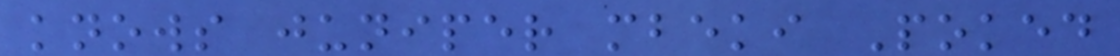knows juniper mbeki Poked
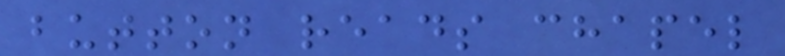button reads chapel
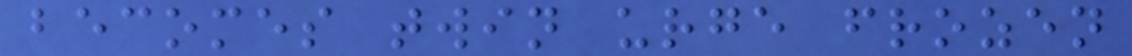becomes twin urge frozen
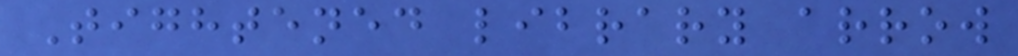Tightened library arrow
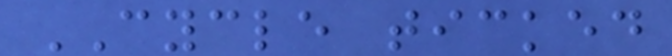CYCLE ticked
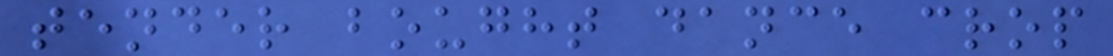tender bought dance crop
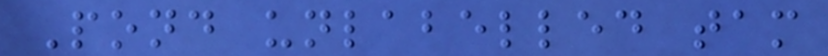Pond unlabelled tam
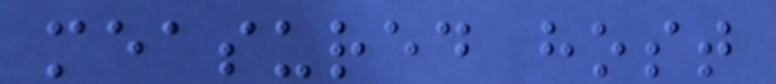measured host
